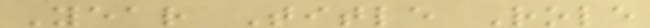Year Title Role
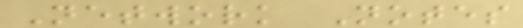Network Notes
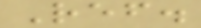Ref.
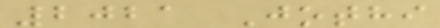2021 Jothi
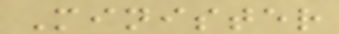Minister
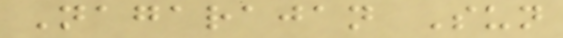Nagarajan Sun
